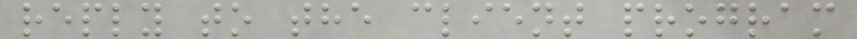reply to the client program
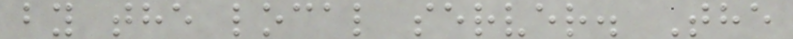by the local server. The
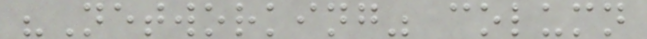"Networking" column
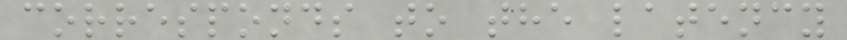corresponds to the latency
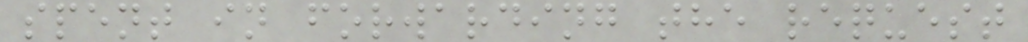spent in forwarding the request
